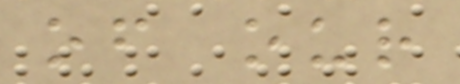of our
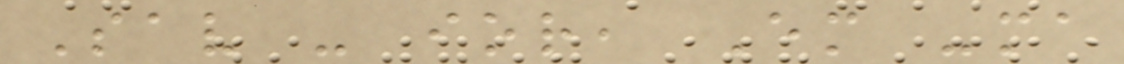Sav - ior, Em -ma
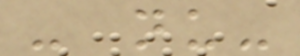- nu-
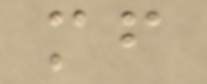mf
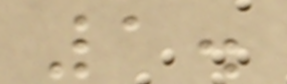1.
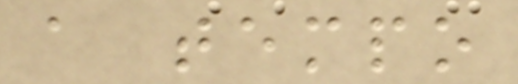a tempo
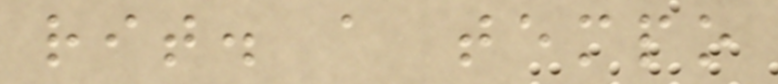rit. a tempo
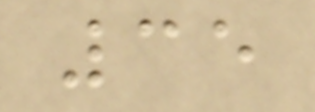35
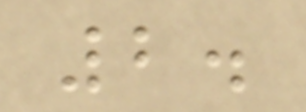2.
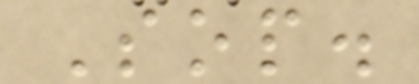Sop.
